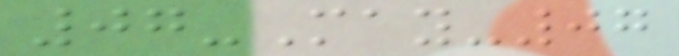07-May-07
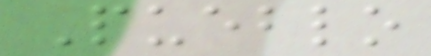Pueblo
